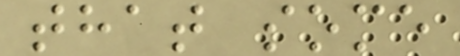that some
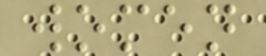women
